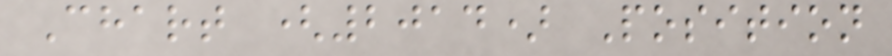Chart (2014) Position
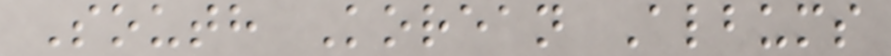South Korean Albums
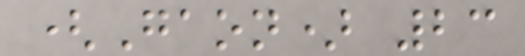(Gaon) 23
